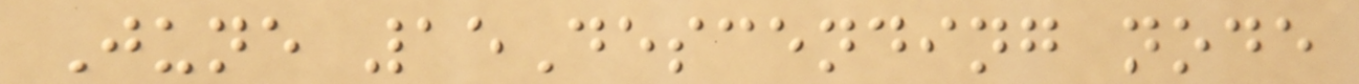June 15Descending node
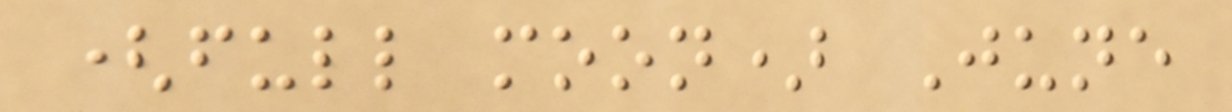(full moon) June
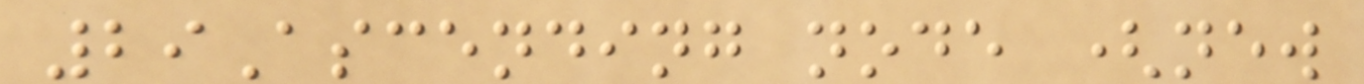29Ascending node (new
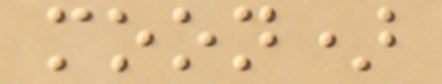moon)
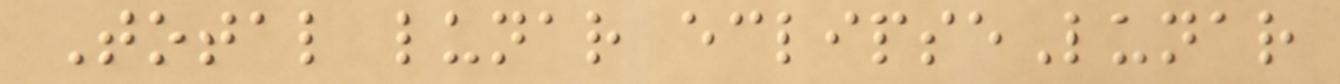Total lunar eclipseLunar
